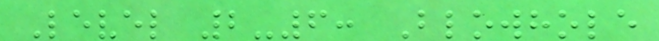Level 2-6: Blowhole
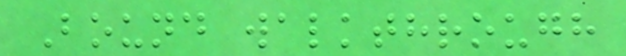Bound walkthrough
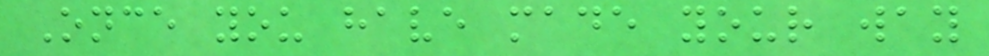Once you have made your way
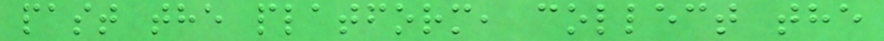past the platform, collect the
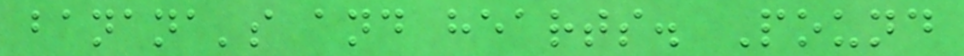banana's and hearts. Pound
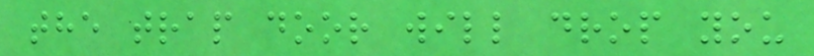the trap door will drop you
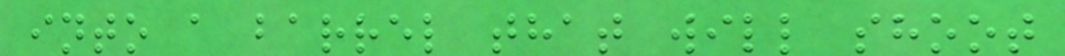into a barrel that will shoot
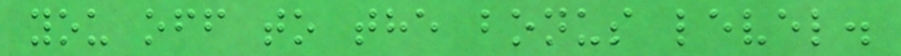you off to the bonus level.
